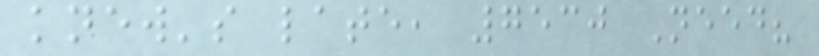knew's late, 7530 Need?
